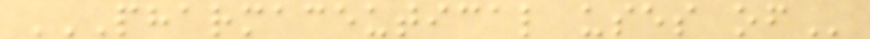PHARMACEUTICAL USES OF
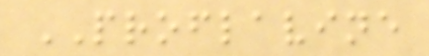PROFLAVINE
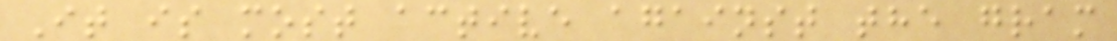It is most active against the gram
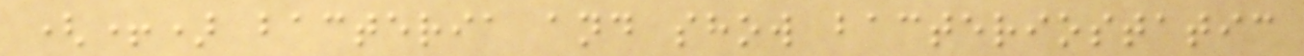(+) bacteria and show bacteriostatic
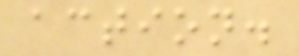action.
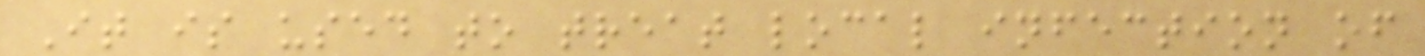It is used to treat local infection of
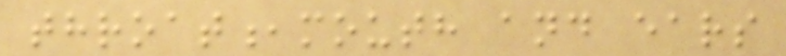throat,mouth and ears
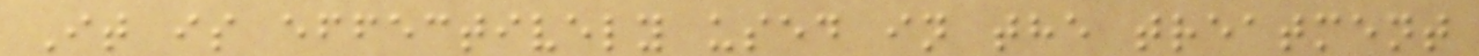It is effectively used in the treatment
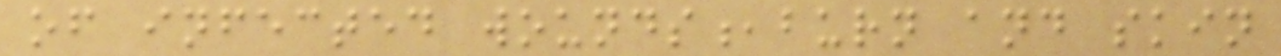of infected wounds,burn and skin
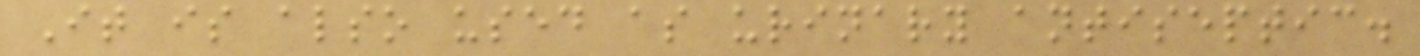It is also used as urinary antiseptic.
